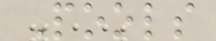Pools
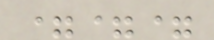===
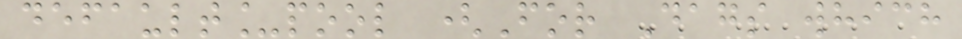default_pool (For Dags which
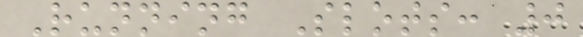Running Slots: 0
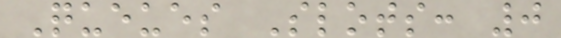Queues Slots: 0
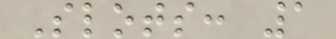Slots: 1
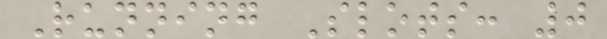Running Slots: 0
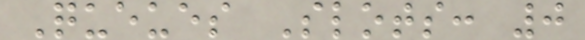Queues Slots: 0
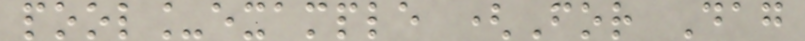pool_example (For Dag
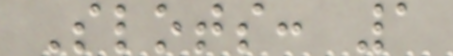Slots: 1
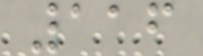116
